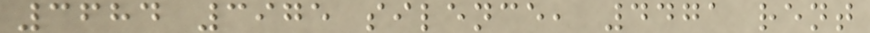3684 3975 silence, 4471 rent
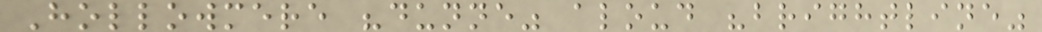Hollowmere "dunne" aloud "brightline"
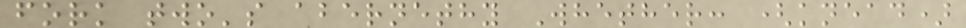fork two's abernethy Whether: (knead)
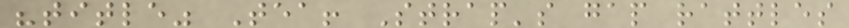"title" Tea! Strap's gap rattles
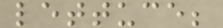lettuce;
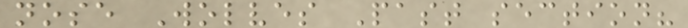nose Wolves Past section?
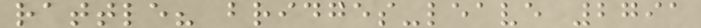rattle? bridges-leave 2791
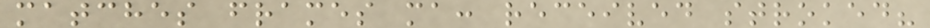matches frames ma: received stroked?
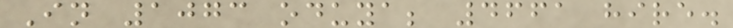In 1073 oduya; 4661 hire.
